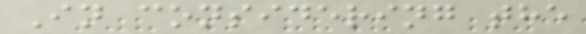In considering the
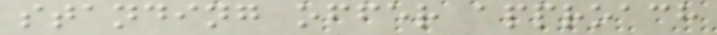standing offer approach
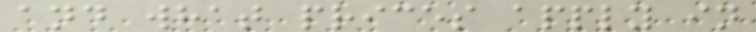and what prices apply in
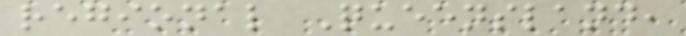regional Queensland,
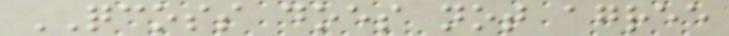QCOSS does not agree
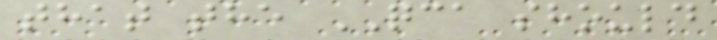that the QCA should
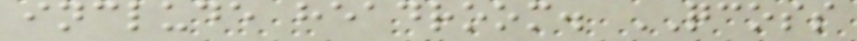include headroom. QCOSS
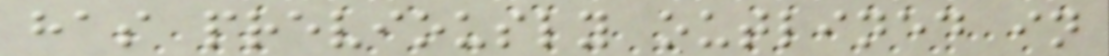has previously outlined in
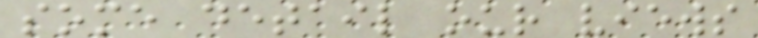some detail our views
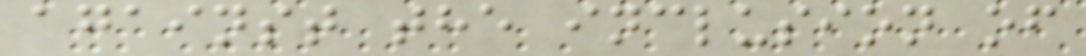against the inclusion of
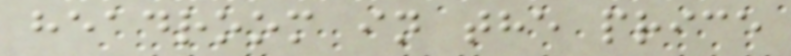headroom in the price
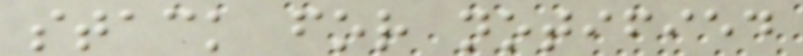stack for notified
